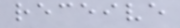receive
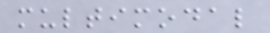multimodal
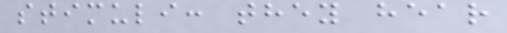stimuli: they hear
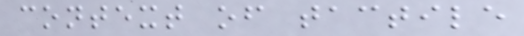context of tactile
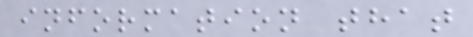information that
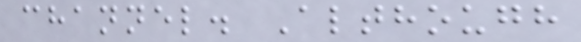channel. Although
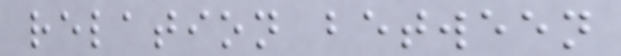relation between
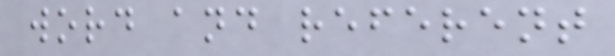word and referent
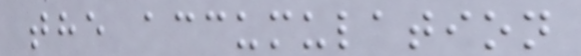the accumulation
